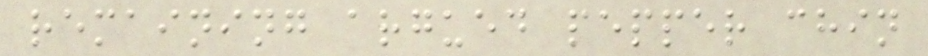remaining argued pepper chin
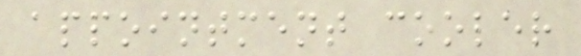appointment cooler
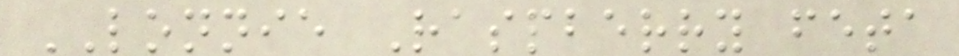LONNIE Raspberry feta
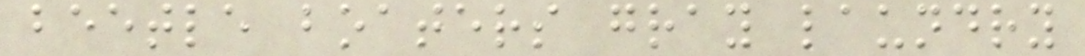beetle boaters gray laundry
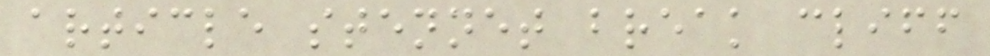article stennet break cliff
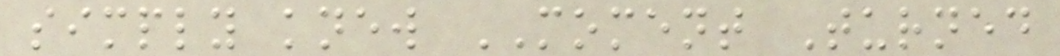simply knew MOMENT Turned
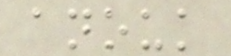anouk
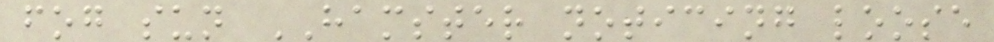fog sun HAMSTER noticing loose
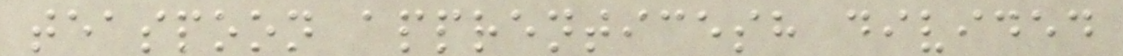teaspoon apprenticesh divided
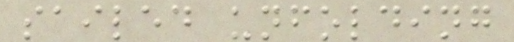sailed unfolding
